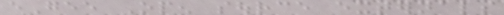eGee Open source externals
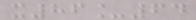x86_64
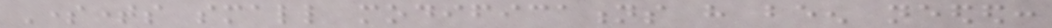Sometimes small modifications have been needed:
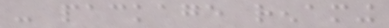- package renaming
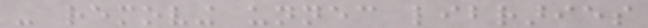- removing unnecessary libraries
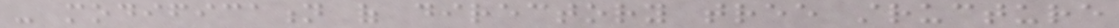- modification of directory tree structure
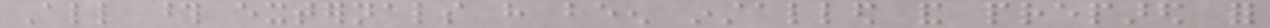All those externals have been installed and prepared for
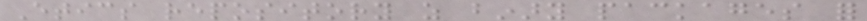Etics repository as binary packages for
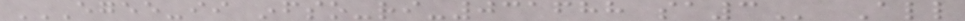EGEE-II INFSO-RI-031688 SA3 All
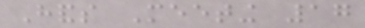Hands Meeting 17
